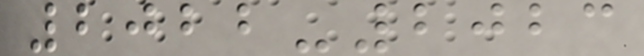2022-2023
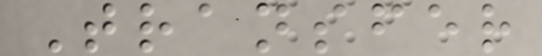Transfer
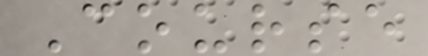Course
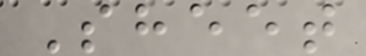Sheet
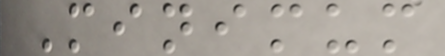Minimum
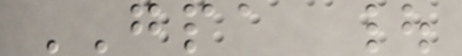GPA |
